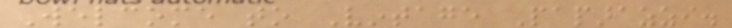Welcome to Vintage Paparazzi.
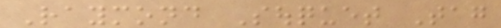Raymond Souquet Tag
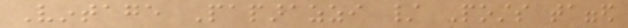Vintage Paparazzi / Posts tagged
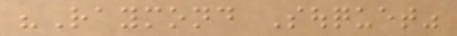"Raymond Souquet"
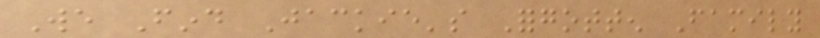We Find Jackie's Forgotten Family
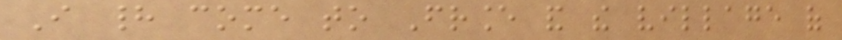I had come to France and the village of
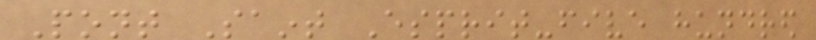Pont Saint Esprit-five hundred
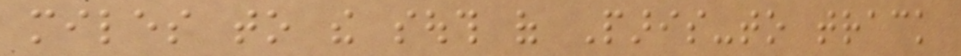miles to the south of Paris-to track
